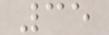35
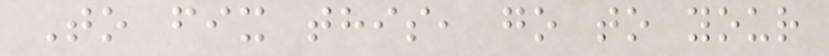To fix this, go to your
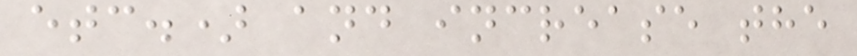etc.) and increase the
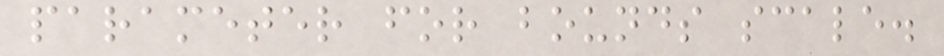parameter for bounds scale.
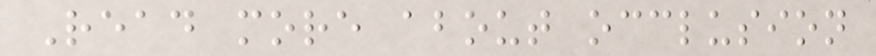Read more about occlusion
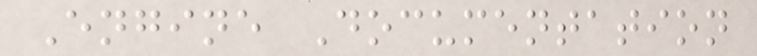Engine Documentation
